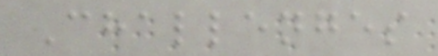Challenges
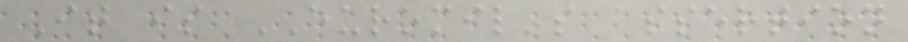It is EUROMIL's assertion
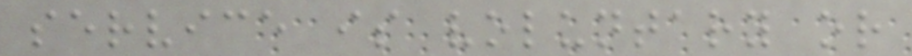service is voluntary or
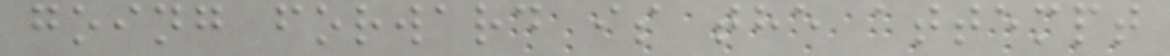going forward is the attempt
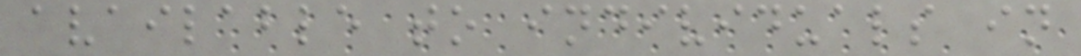available to individuals in
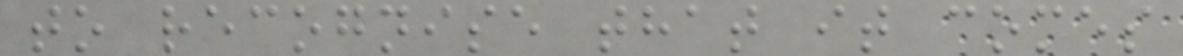to recognise that it comes
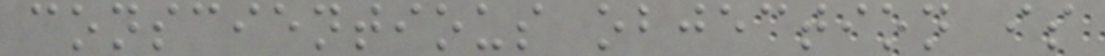conscientious objection is
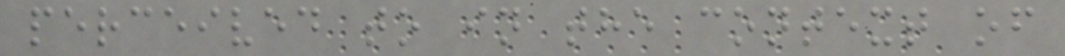perceived to in the context of
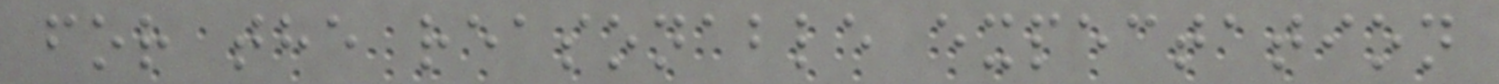for the reasonable expectation
